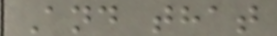And that
